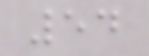54
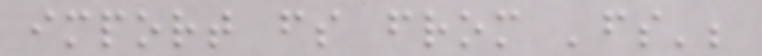import fs from 'fs';
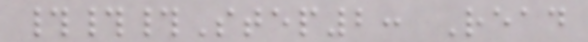###Step2: Read
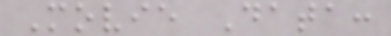Movie Data:
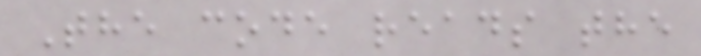The code reads the
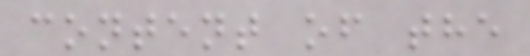content of the
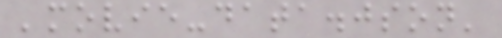'movie-data.json'
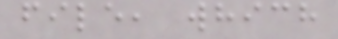file, which
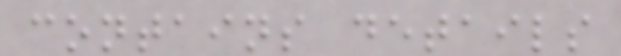contains details
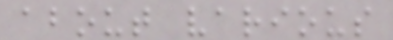about various
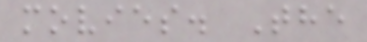movies. The
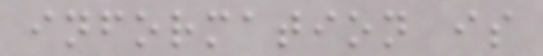information is
